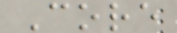Core
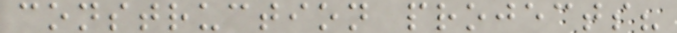construction projects?
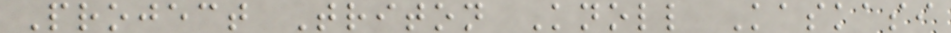Project Triton Knoll Kaskasi
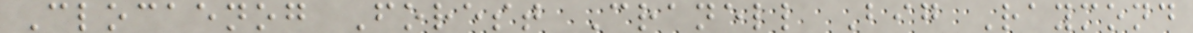Clocaenog Forest Cranell Big Raymond
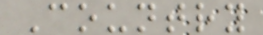Country
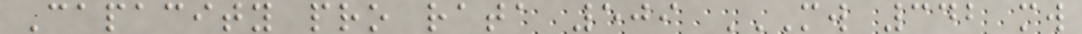Capacity pro rata 509 MW 342 MW
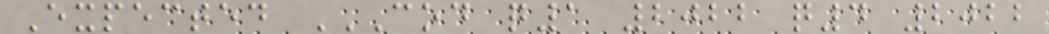Expected COD Q1 2022 Q4 2022
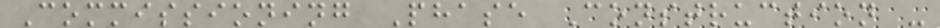Commissioning Phase Construction -
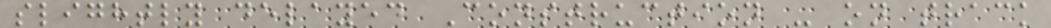slightly delayed Construction - on track
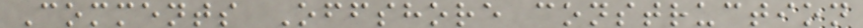Comments Offshore construction
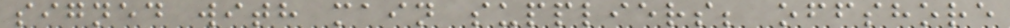signed with main suppliers; offshore
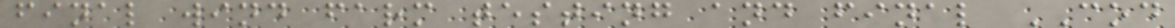final wind farm testing and final COD
